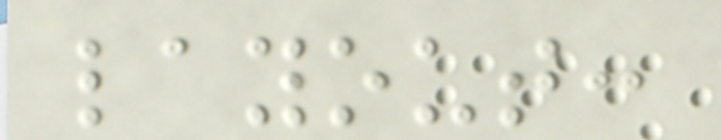layout:
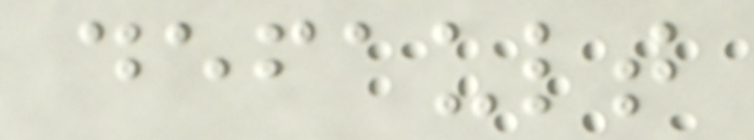default
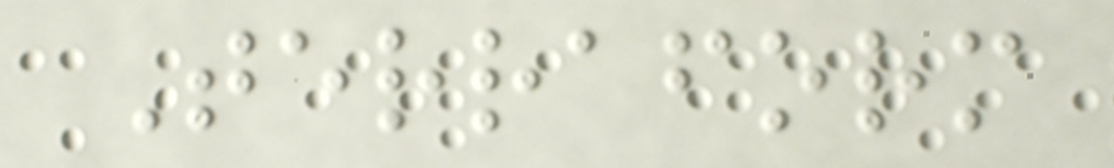Terraform
